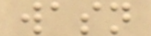wasn
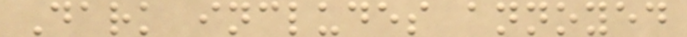Dark includes annoyed
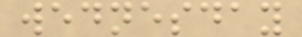wednesday
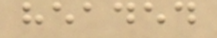headed
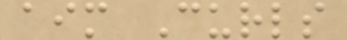aim Curls
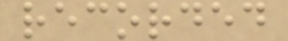recorded
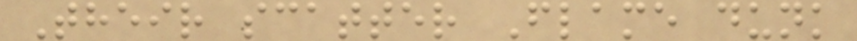Their scatter Flame dunk
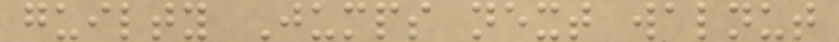guilty Jumps next walnut
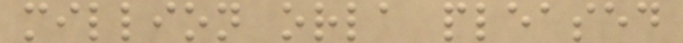million orla pleased
